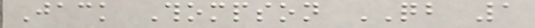Jack Thompson QB 1
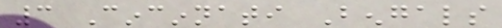3 Cincinnati Bengals
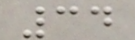34
